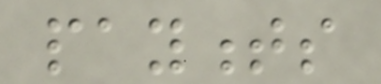payments
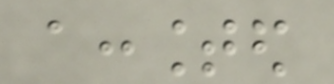accounted
